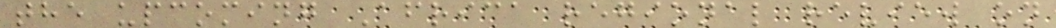the upcoming Africa regional review on
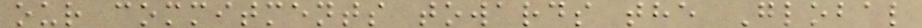our commitments towards the Global
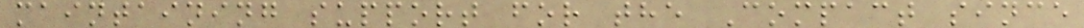maintaining support for the Compact since
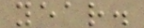year.
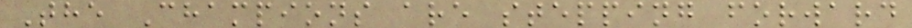The Champions are stepping forward
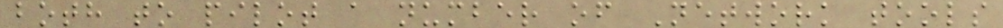both to pilot a number of Network tools
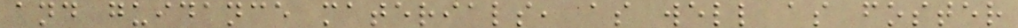and guidance materials, as well as foster
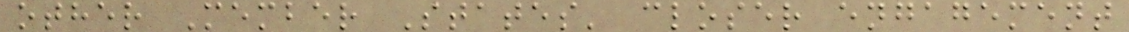other Member States' closer engagement
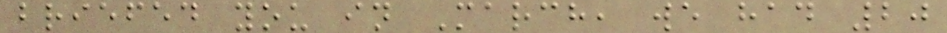briefed you in March, we had 20
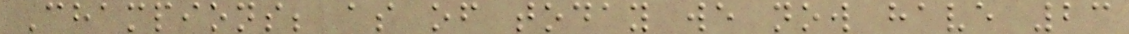Champions; as of today we now have 23
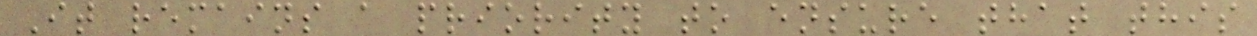It remains a priority to ensure that this
